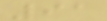91
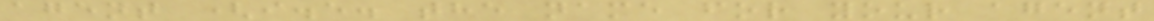agent (i.e. the name for your agent
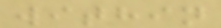within
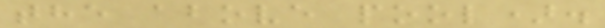the above pool).
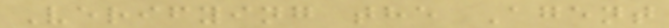Verifying the Agent
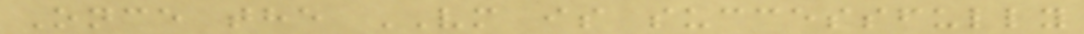Once the VM is successfully
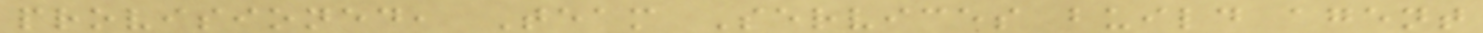provisioned, Team Services build agent
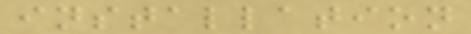installation
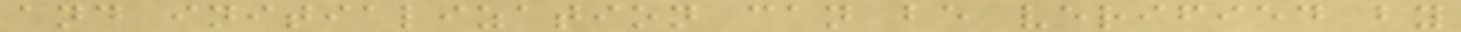and initialization can be verified by
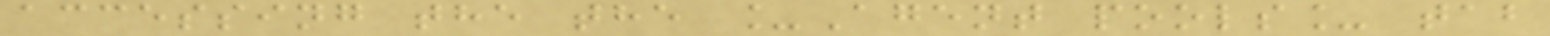accessing the the _Agent pools_ tab
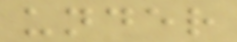under
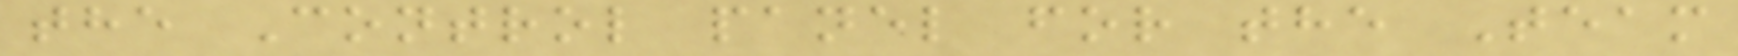the Control panel for the Team
